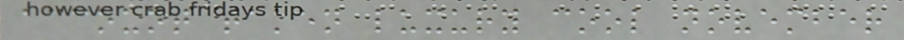account taken luxury cool november
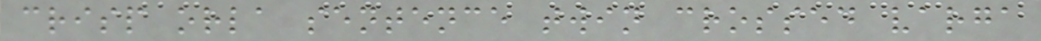crisp orla sentence twin crossed varga
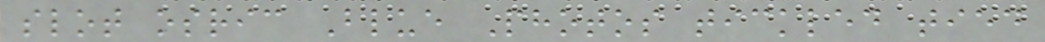slot osric Blue Photos tickled tied
